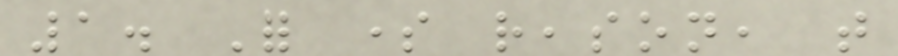1. For some reason, that
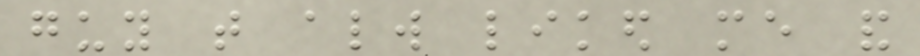guy that always liked me and
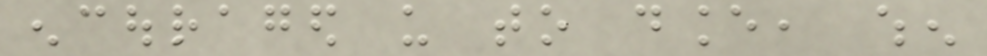encouraged us to dance, when
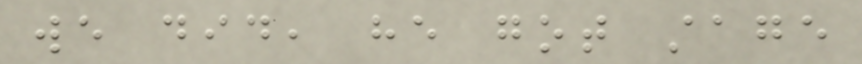we did, he got stage
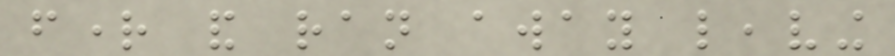fright and ran away leaving
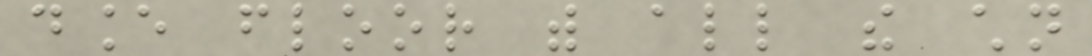dance floor with all the children
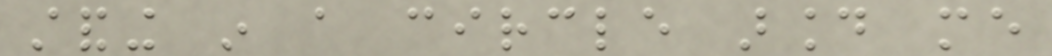standing in a circle around me
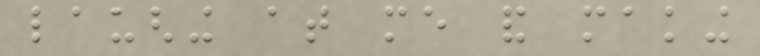laughing at me and making
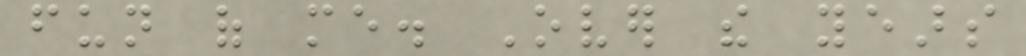fun of me. Over the years
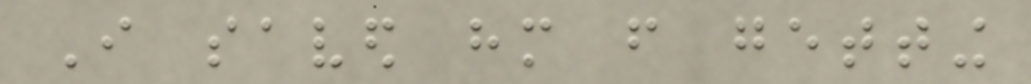I saved him from getting
